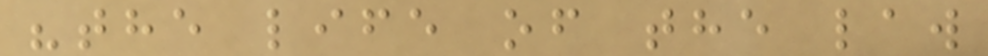"the life of the law
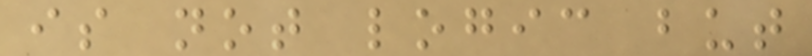is not logic but
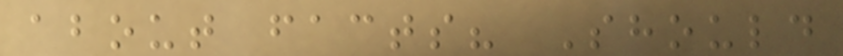about facts? Should
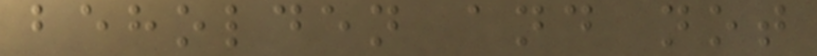beholden and not
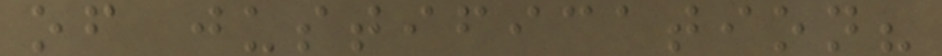of justification?
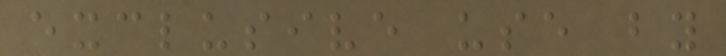exclusive use by
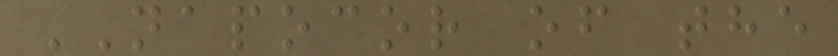NAPOCOR of the
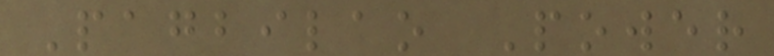Pagbilao Power
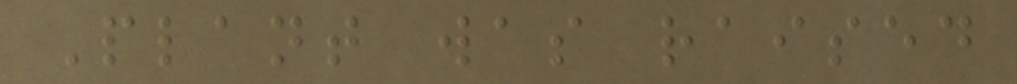Plant was raised
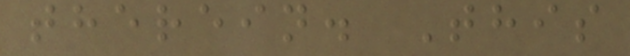therein. This
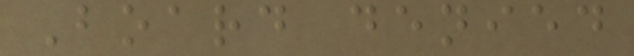Board denied
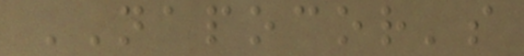NAPOCOR's
